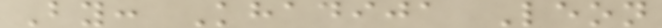By: Khadija Leon
